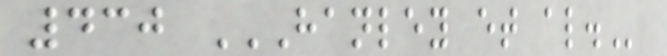430 HANLEY ET AL.
